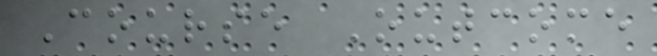Course Outcome
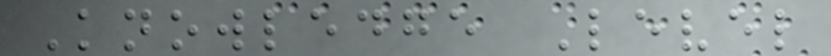Knowledge Level
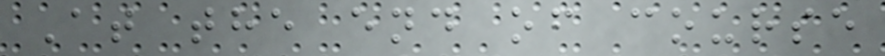At the end of course
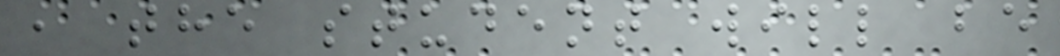, the student will be
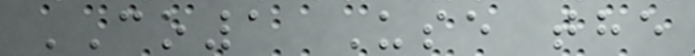CO1 Use the
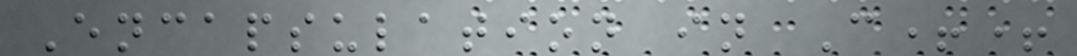Encapsulation in C++
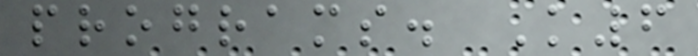programs. K6
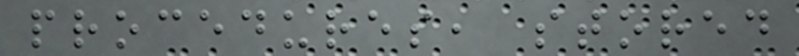procedures, stored
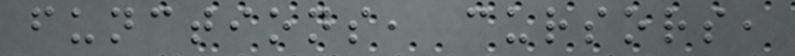functions, cursors,
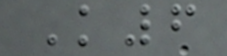K6
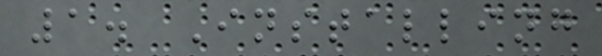1. Installing
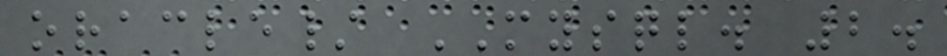oracle/ MYSQL. 2.
